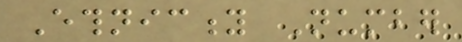Ethnicity Number
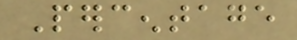Percentage
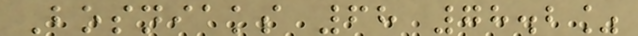Bosniaks 68 78.2%
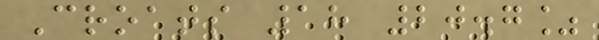Croats 18 20.7%
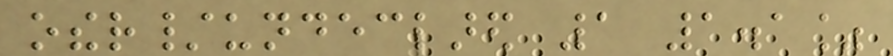other/undeclared 1 1.1%
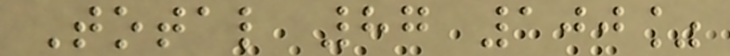Total 87 100%
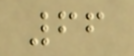66
